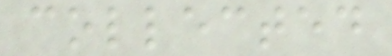collected
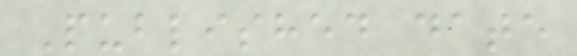Published date
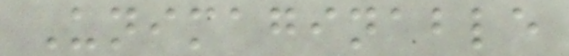Unimaginable
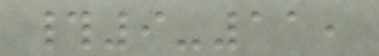#9-11,
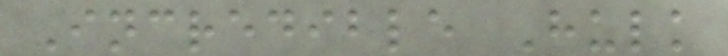Incredible Hulk
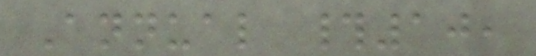Annual #10,
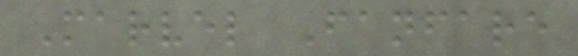Marvel Fanfare
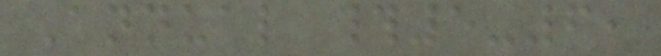Annual #5-6,
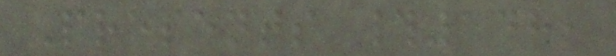Presents #148,
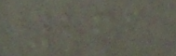262
